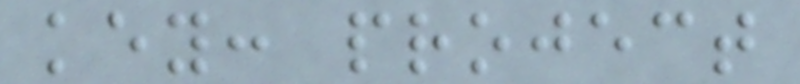key: project
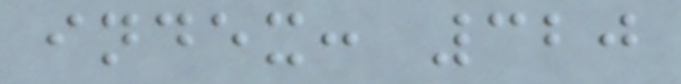index: 320
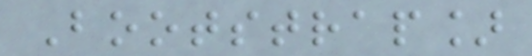Bootstrap]
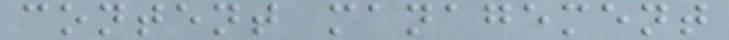content management
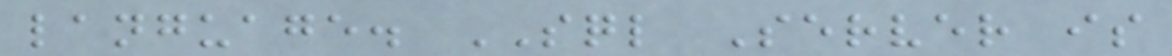language. SQL Server is
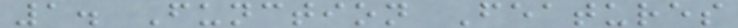1. Function Features
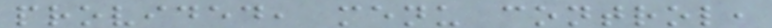provided, menu control,
